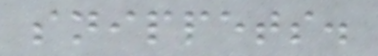snippets.
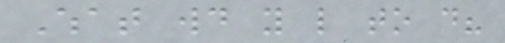What would you like to do?
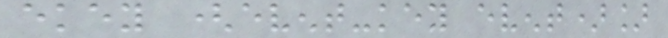ekey (event-key event)]
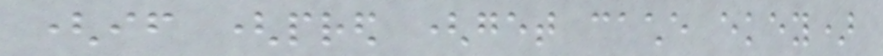(if (pred (get cache ekey)
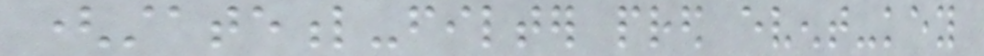(stateful-filter pred event-key
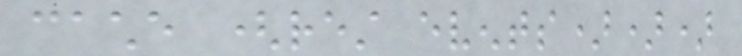cache (rest events)))
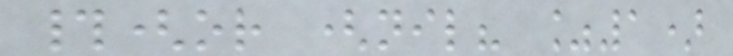#(or (nil? %1)
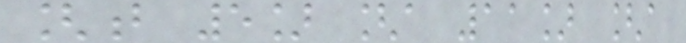[b 5] [a 11] [a
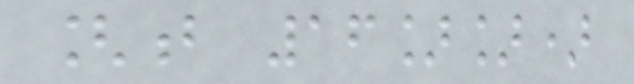[b 16]])
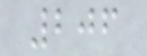206
